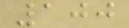100
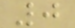0
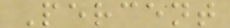Percent
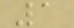1
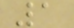1
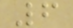6
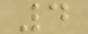4
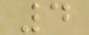4
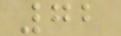72
